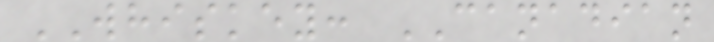WHISKEY: CANADIAN
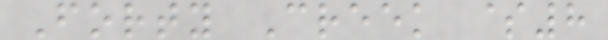Forty Creek $8
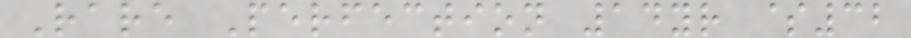Rare Perfection 14yr $32
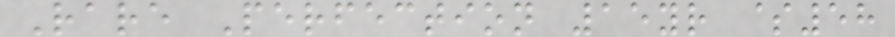Rare Perfection 15yr $58
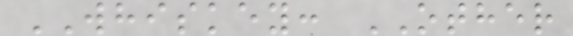WHISKEY: OTHER
